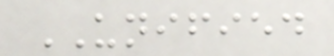UNIFIED
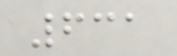631
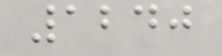1240
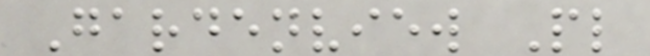Gardenview Pl
